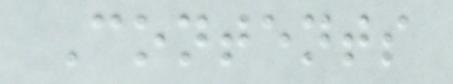Contents
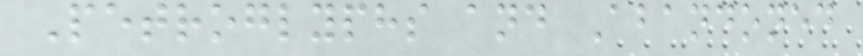Petroglyphs and Abandoned
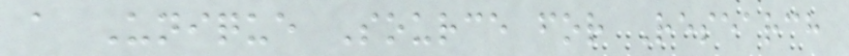a Unique Source for Research
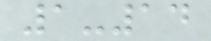1-14
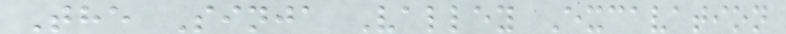The Sinja Valley Excavation
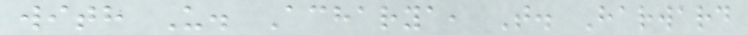with U. Acharya, T. Harward
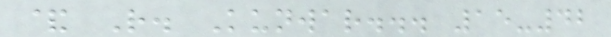& R. Kunwar... 15-42
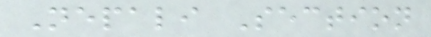Nepali Section
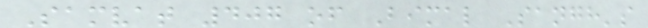Samvat 407 of Bimal Sangh's
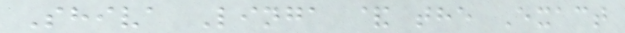Shiva Linga & the Exact
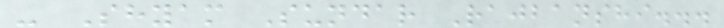- Shyam Sundar Rajbanshi...
